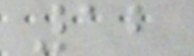12
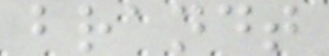brandt
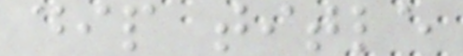dip title
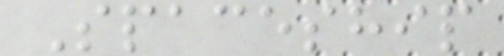Spaceship
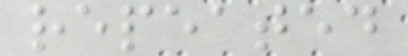repeated
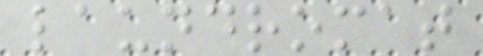laundromat
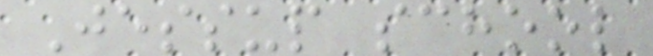Jessup school
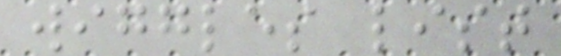wiggles list
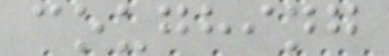coughing
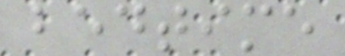bedtime
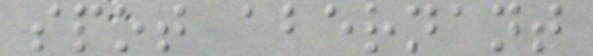spot abernant
